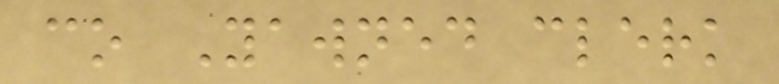co Yawned clerk
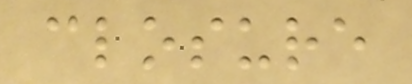closure
